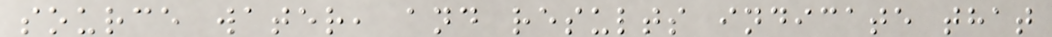source water, and results indicate that
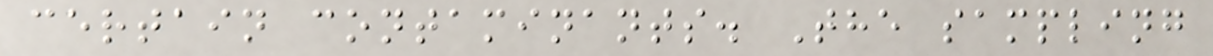certain contaminants. The sampling
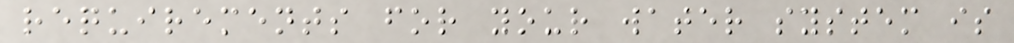requirements for your water system is
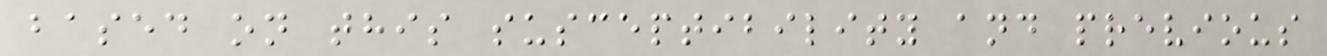based on this susceptibility and previous
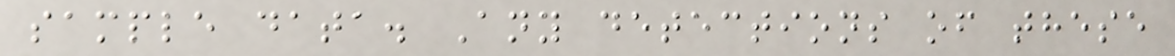sample data. Any detections of these
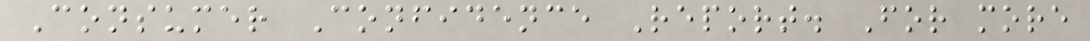Consumer Confidence Report. For more
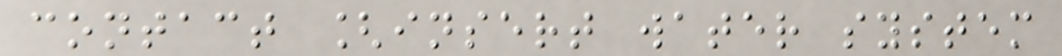contact [insert water system
